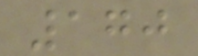170
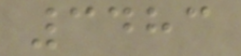3483
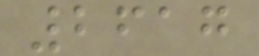2617
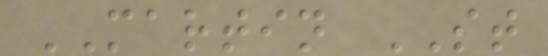MARTIN ST
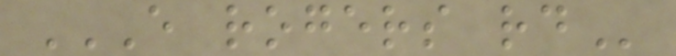E ROGERS RD
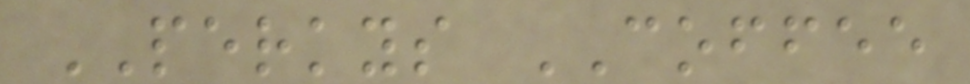PERKYS COFFEE
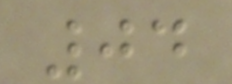04
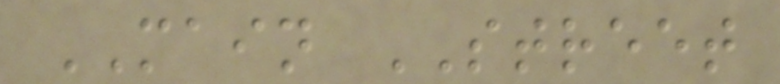MAIN STREET
